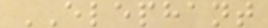ELEPHANT
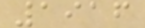1916
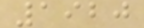1920
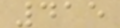415
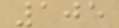105
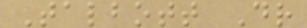Talbott Dr
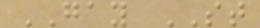GAY ST
